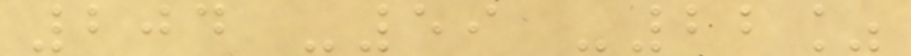204 -59 -22%
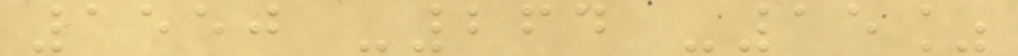1550 -264 -15%
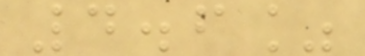4.6%
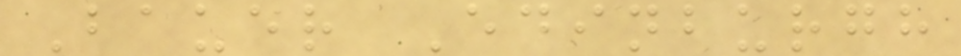Bauer Edinburgh
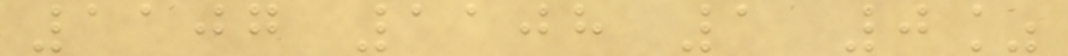1107 1108 1 0%
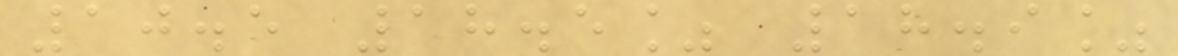10.5 18.5% 18.9%
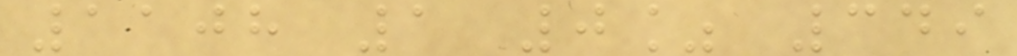1108 1 0% 349
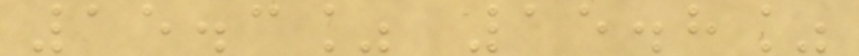15.3% 15.8%
